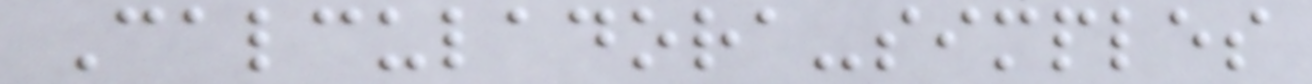Calculadora-simples
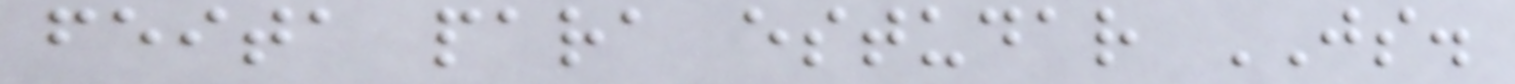feita para estudar JS.
